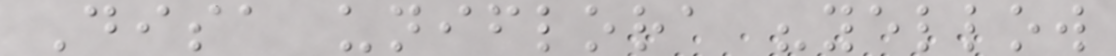Disa uniflora "yellow
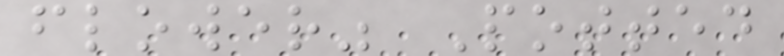flower" Potted
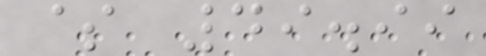$ 49.99
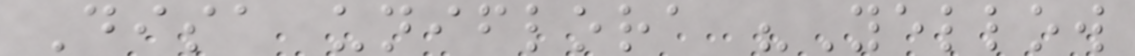Disa uniflora "Yellow
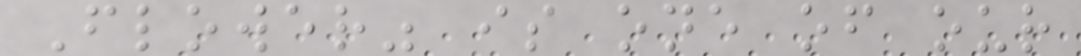Flower" is one of our
